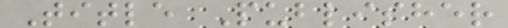Title Publisher
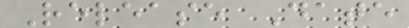Release Date
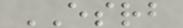ESRB
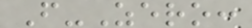F-Zero:
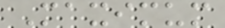Maximum
